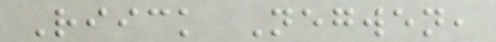Riick Negwen,
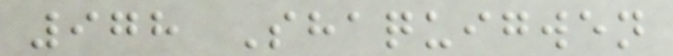978 Shaquigwen
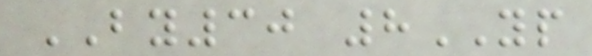BY30 8YP
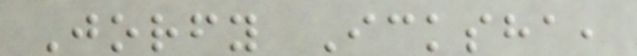Jorfy Icksha,
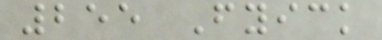255 Fyick
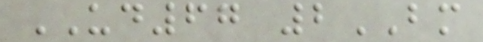UD67 2BM
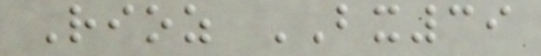Rioz BX39
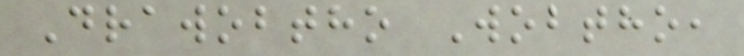Drawobtho Wobtho,
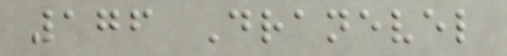176 Dranevel
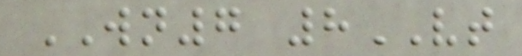WN7 8VT
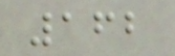162
